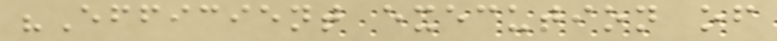"Efficient execution of
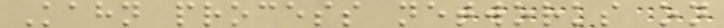Kahn process networks on
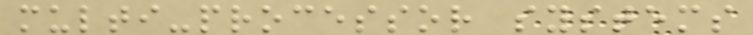multi-processor systems
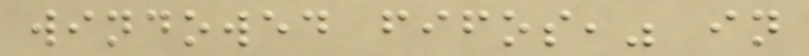windowed fifos," in
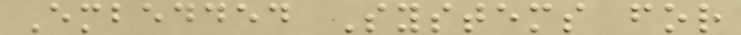Embedded Systems for
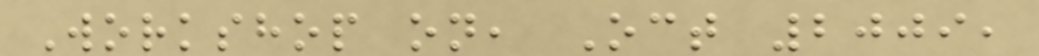Workshop on, Oct 2009,
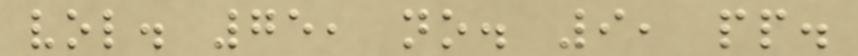vol. 75, no. 9, pp.
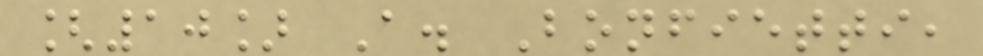[10] A. Bonfietti,
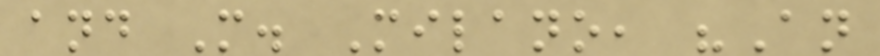and M. Milano, "An
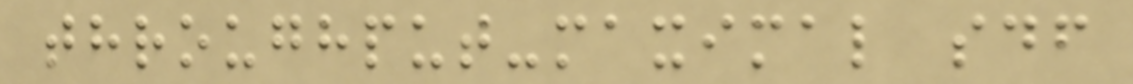throughput-maximal sdf
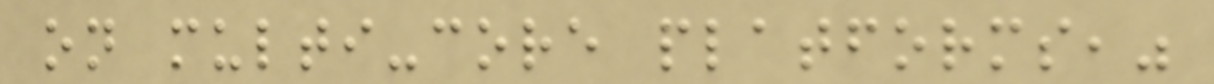on multi-core platforms,"
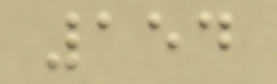154
